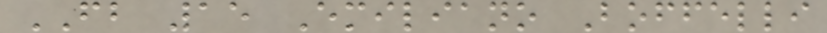FB 15 Emiliano Boffelli
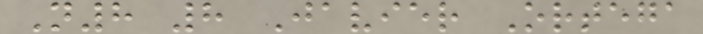N8 8 Javier Ortega
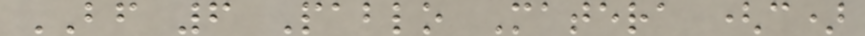BF 6 Pablo Matera (c)
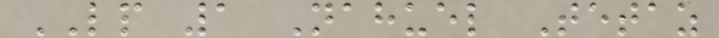LP 1 Nahuel Tetaz
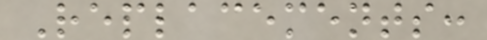Replacements:
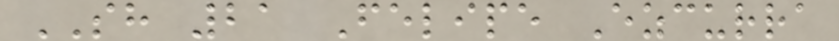SH 21 Felipe Ezcurra
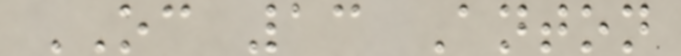OC 13 Anton
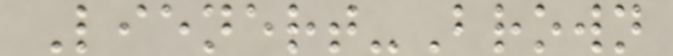Lienert-Brown
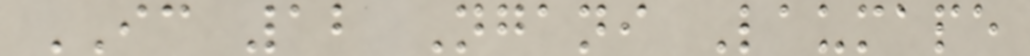IC 12 Ngani Laumape
